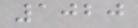1020
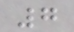7
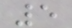5
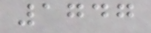1747
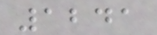1241
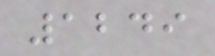1249
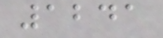1241
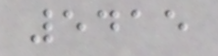5415
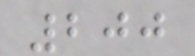200
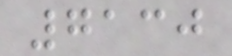7130
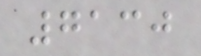7130
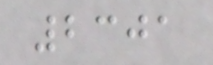2301
